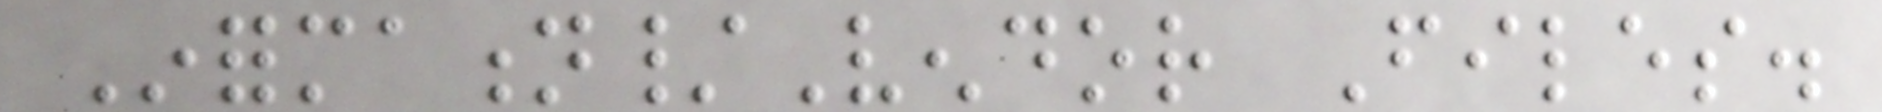Information/Vendor Files.
